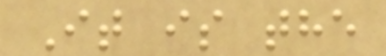It is the
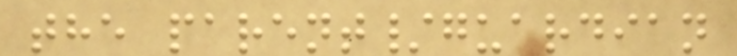the parent/guardian
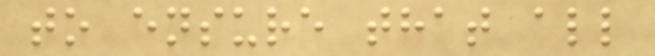to ensure that all
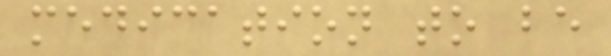medication to be
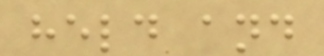held and
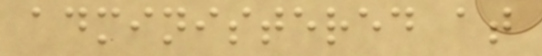administered at
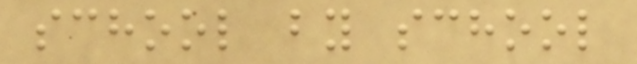school by school
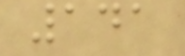141
